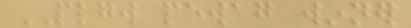PLGW pewag winner
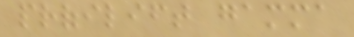profilift gamma
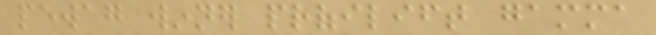pewag winner profilift gamma
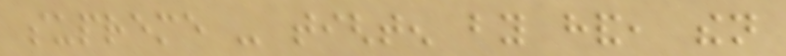supreme - tighten by hand, then
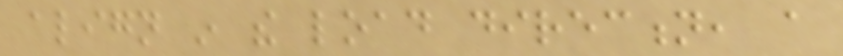align in the load direction, a
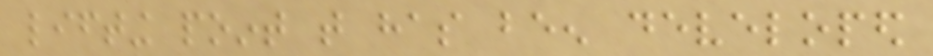lifting point that has been developed
